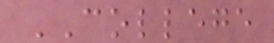COLLEGE
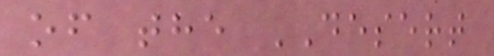of the DESERT
